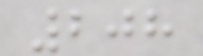208
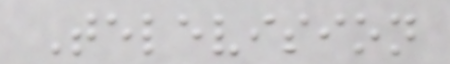Television
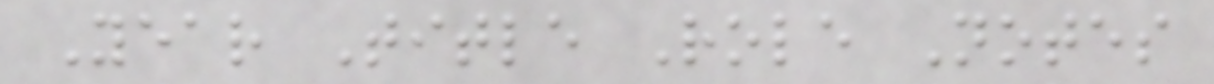Year Title Role Notes
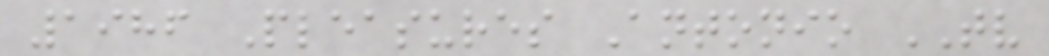1986 Pleasures Antonio TV
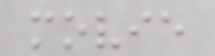movie
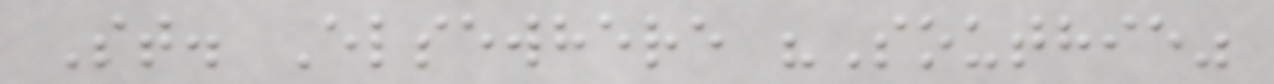St. Elsewhere "Southie"
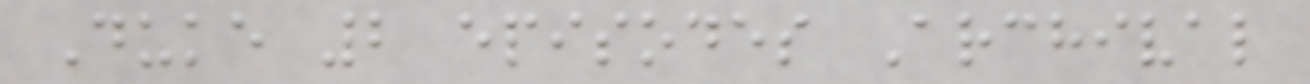Duke 2 episodes Archival
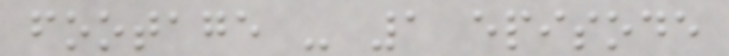footage - 1 episode
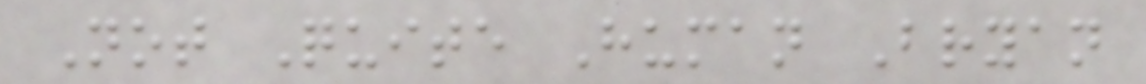Not Quite Human Bryan
